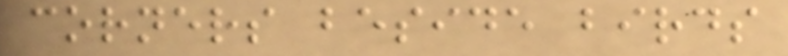corners beside birds
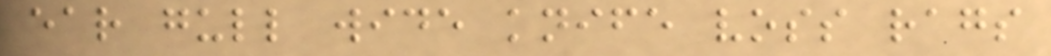ear gull wide knife voss rags
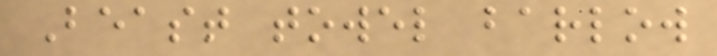Beast towel barlow
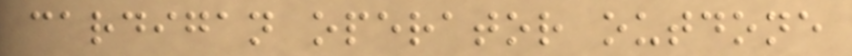cardigan operator outdone
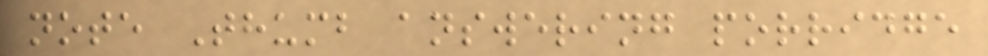note Thumb answering porridge
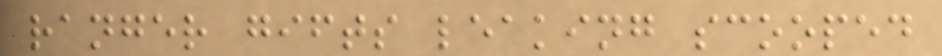ranger gifts leaking scooped
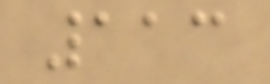113
